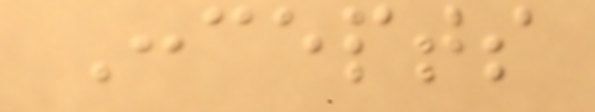Concepts
